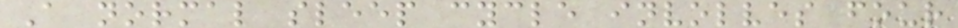A normal sleep cycle involves four
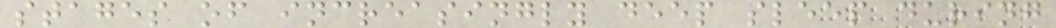stages of increasingly deep sleep during
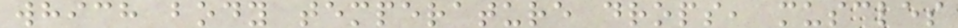which body temperature drops, muscles
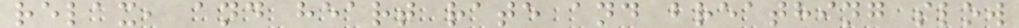relax, and heart rate and breathing slow
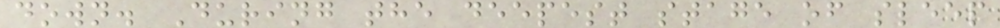down. During the deepest stage of sleep
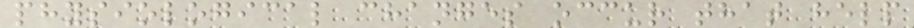physiological changes occur that help
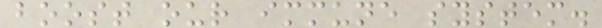boost our immune system.
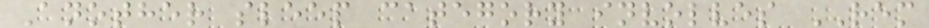Another sleep category involves REM
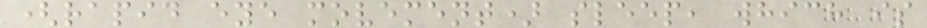(rapid eye movement) sleep, which is
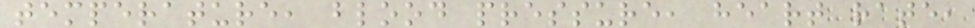temperature, blood pressure, heart rate,
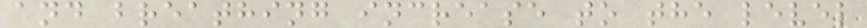and breathing increase to the level
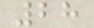28
